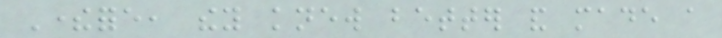Therefore, they knew better and made a
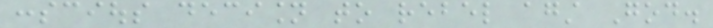conscious decision to rebel against God.
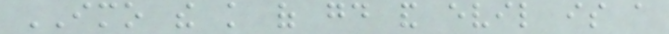IMO the knowledge of good and evil is a
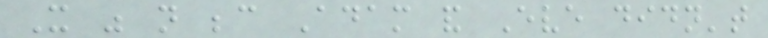It was not because Adam and Eve didn't
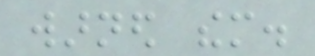warned them.
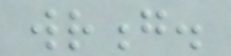wrong.
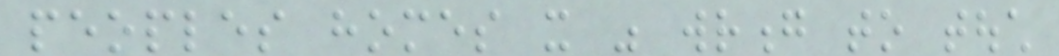peoples homes it was wrong to touch
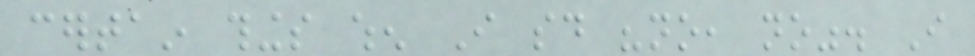certain things when I said "no, no". I
